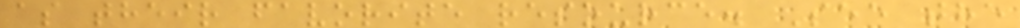as their favorite resource. See the
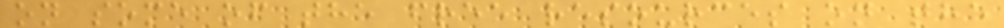on some of the free resources on the
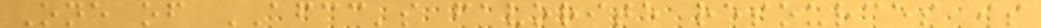One of AFCC's favorite resources is
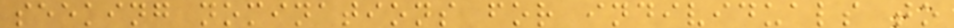seeking nominations for individuals to
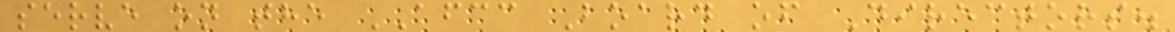serve on the AFCC Board of Directors.
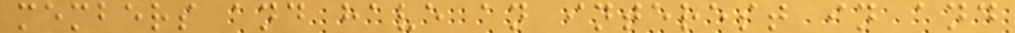members and have an interest in and
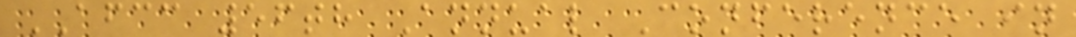AFCC 56th Annual Conference in
